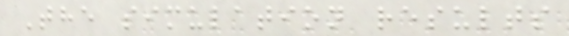The simulation results
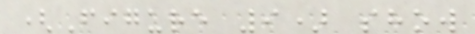(Figure 9) show
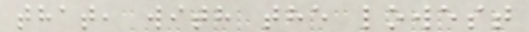that, with the lowest
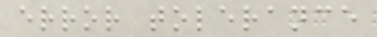error tolerance
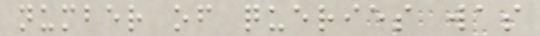number of queries was
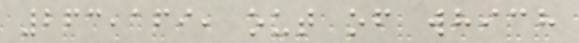263,169, out of which
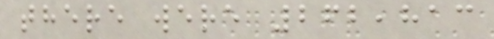there were 262,813
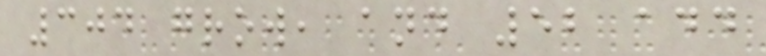304 grow, and 52 add
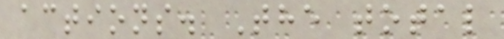actions. The total
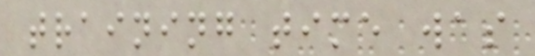training time was
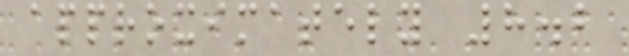approximately 8.2
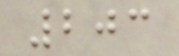203
